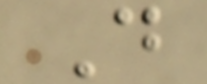D
